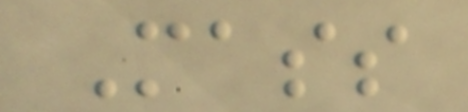Mass
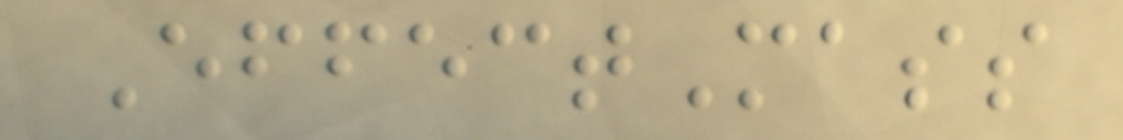EffectMass
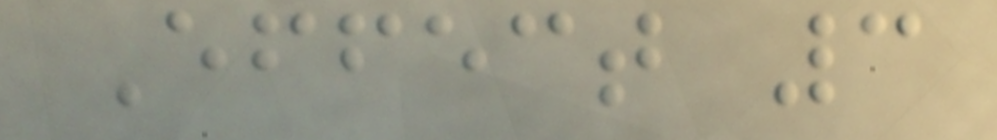Effect 3
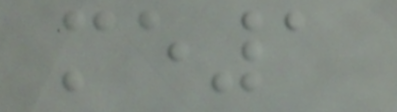me1
